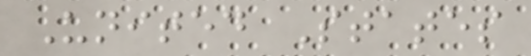United States
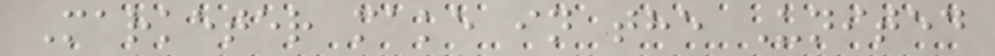Marketer make in the United
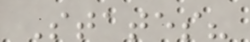States?
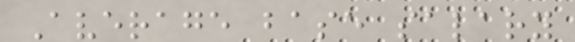Average base salary
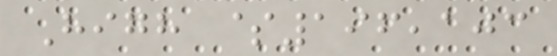High $196,103
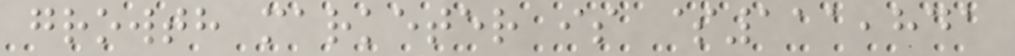growth marketer is $111,841
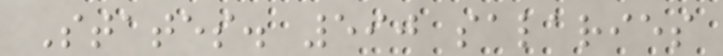States. 590 salaries
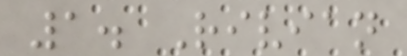1. Rivian
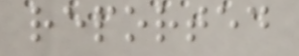reported
